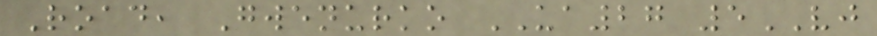Road, Gwenurko UA27 5VJ
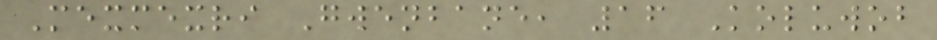Mexmexri Gwenbane, 16 Koluwob
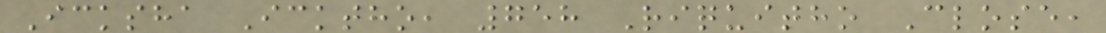Icksha Icktho, 758 Riquitho Close,
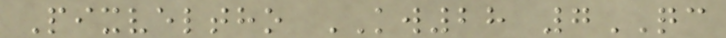Pixveltho KW28 7QC
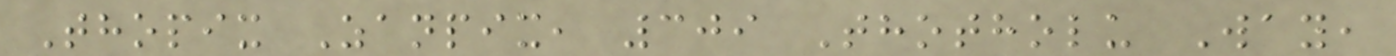Thopix Zanpix, 309 Thotholu Way,
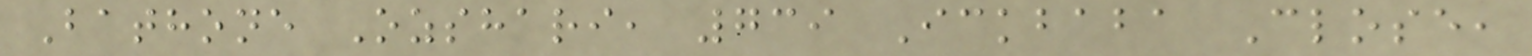Bathone Ozshari, 739 Ickbaba Close,
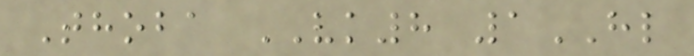Thoba VK8 1HL
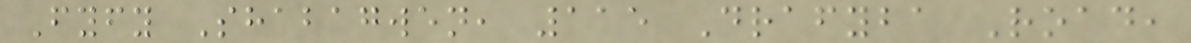Fyfy Shabagwen, 115 Drafyba Road,
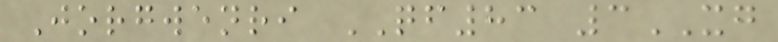Jorgwenri QF83 3XG
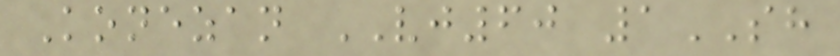Konezan VJ60 1SH
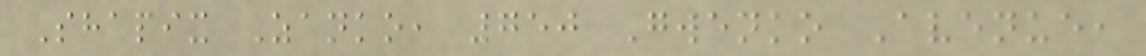Shapix Zanko, 750 Gwenko Avenue,
